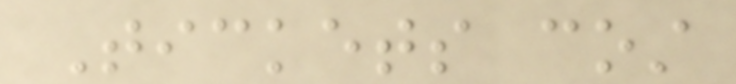Tickets cost
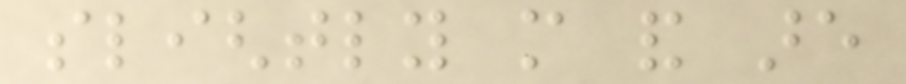slightly more and are
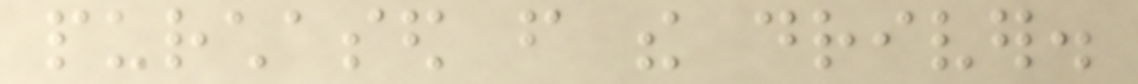purchased from the driver.
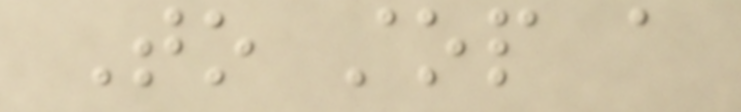To stop a
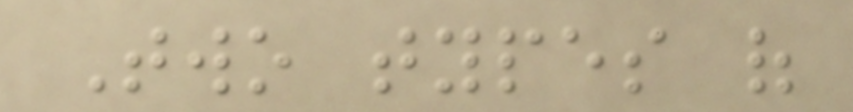Two types of
